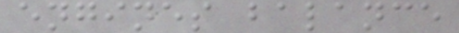engines balance
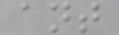ant
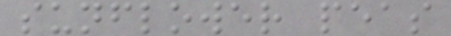sunflower peas
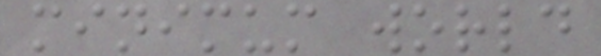minimum world
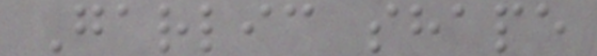Garlic shape
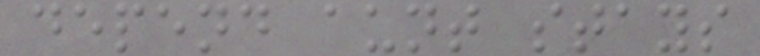depend aunt stays
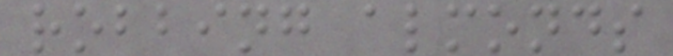robbing almonds
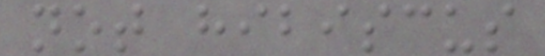not hibiscus
